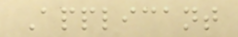Applicant
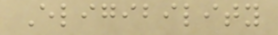Eligibility
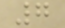7
